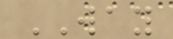WAY
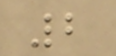2
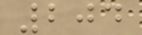204
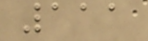111
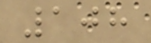108
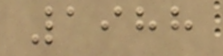1988
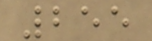255
